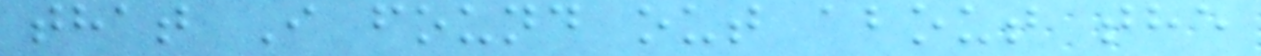that I found out about the
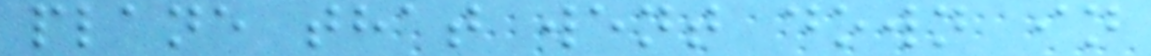plane that went down in
